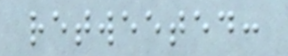retweeted:
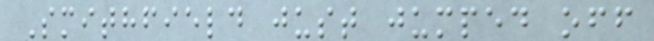Smithfield just jumped off
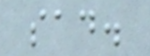sad.
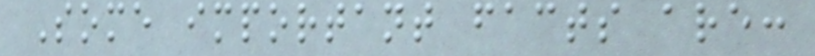Some important facts are:
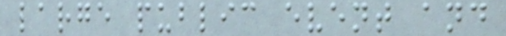large public event and
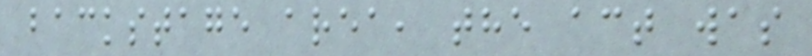backstage area, the act was
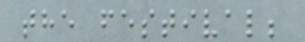the festival;
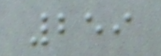259
